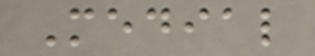Medial
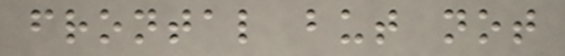frontal but not
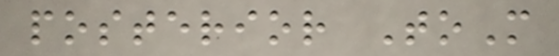posterior ToM
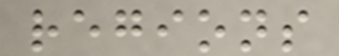regions
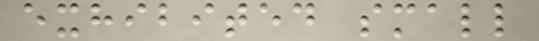exhibited small
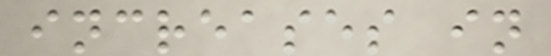increases in
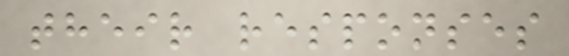their responses
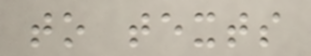to texts
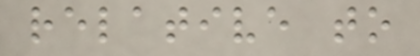relative to
